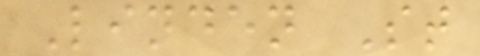Linden St
